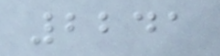2241
